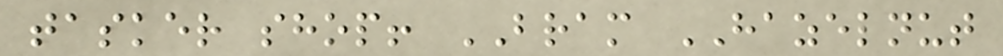tasker shop! BRAM HAZELNUT
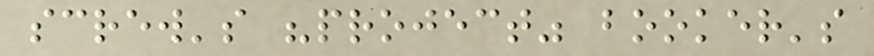screw's "project" booker's
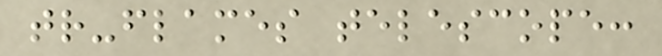tr-flames telescope:
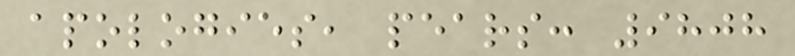apologies, pears: 9808
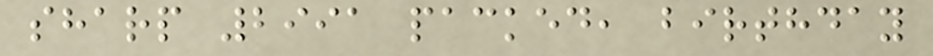sharp 2991 packed, birthday
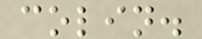colin.
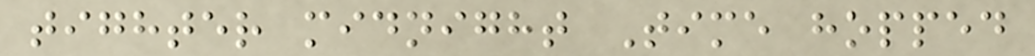tighter midnight Time hopped
